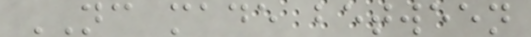NC made between
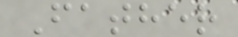Father
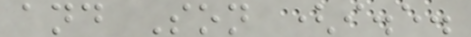and Son (i.e.
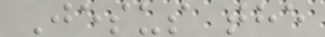Jesus the
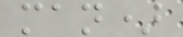man)
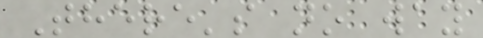There's no way
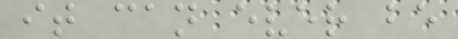it can ever be
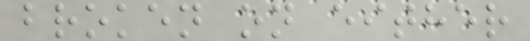broken on either
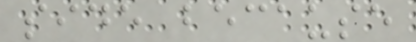side because
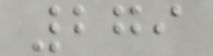279
